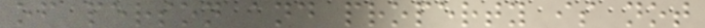of person and property is not
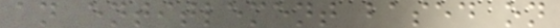an entitlement based on
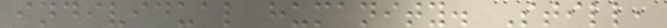individual humanity. Still,
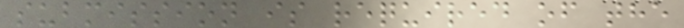submission is required of the
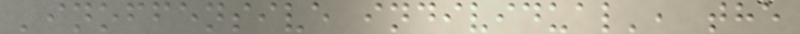'inoffensive individual', the
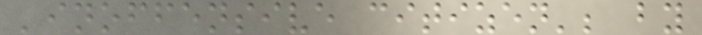'inoffensive citizen'; by
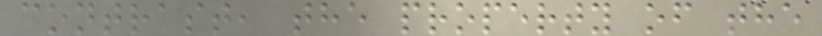contrast, the property of the
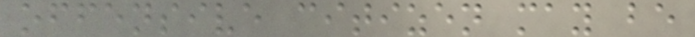offensive citizen may be
